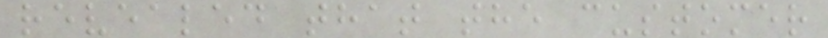revealed that the customer
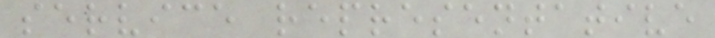service representative
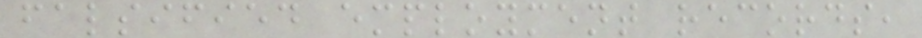falsified employment records,
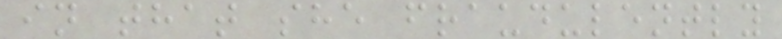in that she fraudulently
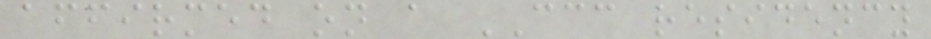affirmed on a CCC residency
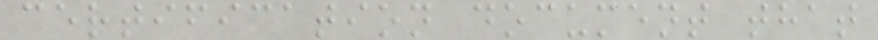certification document that
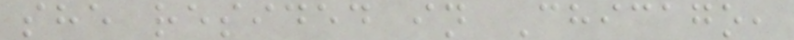she resided in Chicago,
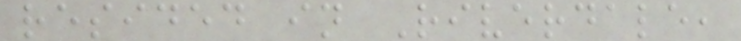resided in Riverdale,
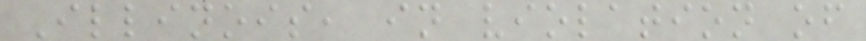Illinois, in violation of
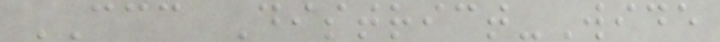CCC District-Wide
